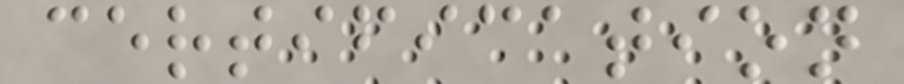certification
